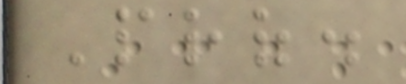Prof.
